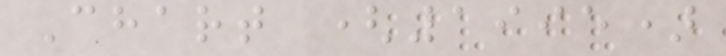Chart (1995)
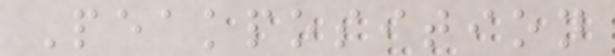Peakposition
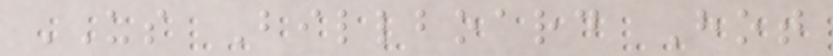US Billboard Hot
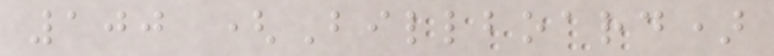100 (Billboard)
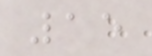15
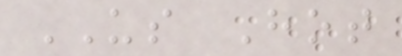US Hot
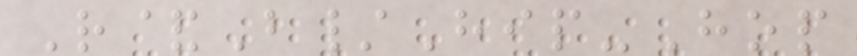R&B/Hip-Hop
